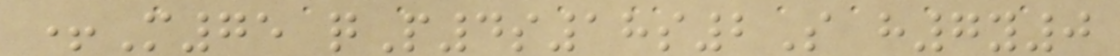+M75 qP4s18s2S h7y0
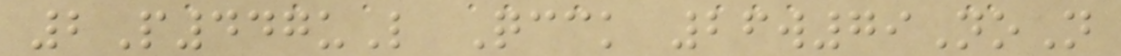2P447uL Qcck 26w79NoN
